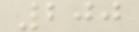200
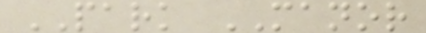PARK MANOR
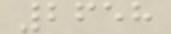2658
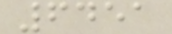6451
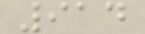914
